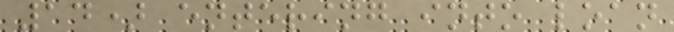14) entering into loan
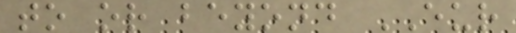to or beyond EUR
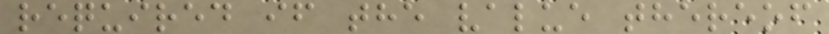required if the value thereof
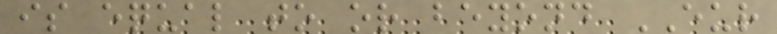is equal to or beyond EUR
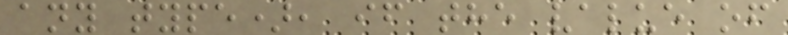any type), if the value of
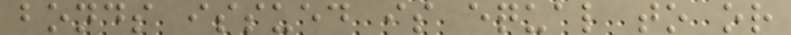bonds issued is equal to or
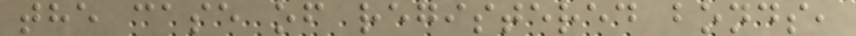the case of registered bonds,
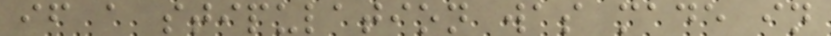if a stipulation was made in
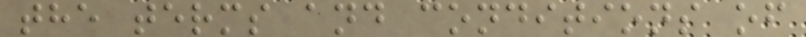the terms and conditions of
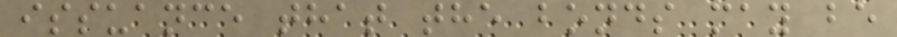issuance that the bonds may be
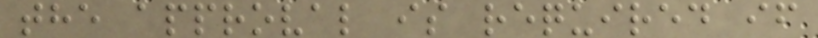the approval is required if
